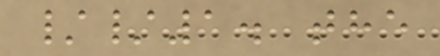//1. the
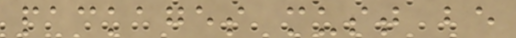packages must be
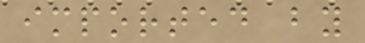imported by
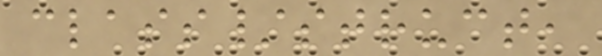class/struct,
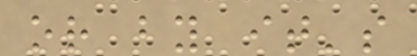or by it's
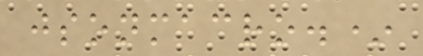jsonmacro.*
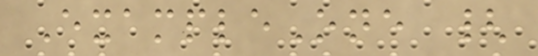ExampleOne {
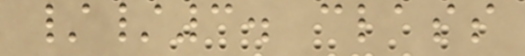//3. class
